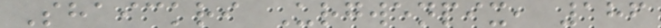Shaickri Urgwenpix, 186
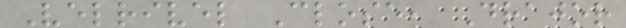Velrivel Close, Drajor
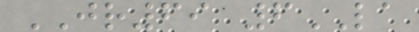JR69 6LA
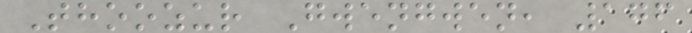Thoozur Gwengwen, 176
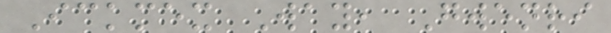Ickmex Way, Gwenri
